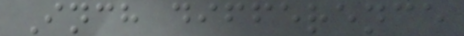Inch difference
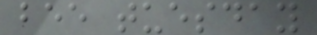bee tuesday
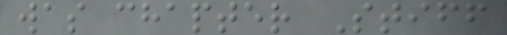was chapter Stiff
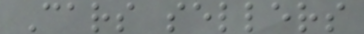Cars sellers
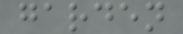garden
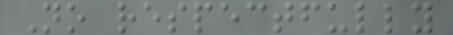No respectfully
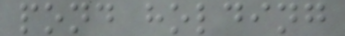pond holding
